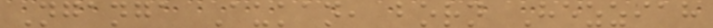Nganga Aukan, born Hezziah
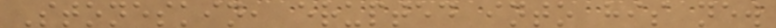Stoneskin, erupted into his new
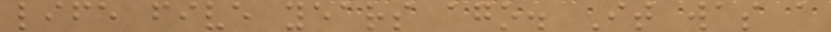life five years ago. It was a
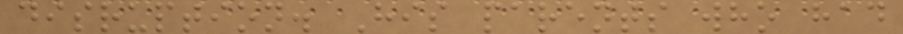disruption. His parents who had
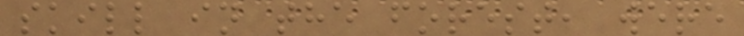skill in the forest, were
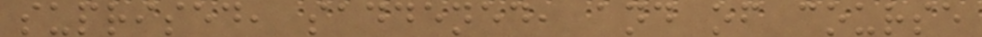suprised, saddened, and of course
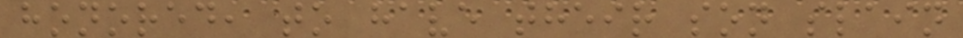honored, to have their son slain
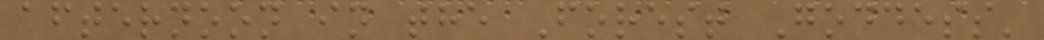afternoon in the Forest Goddess'
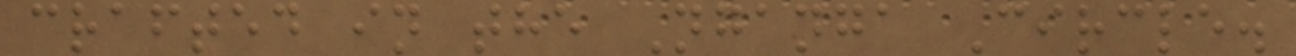crafted in the Nganga Circle.
